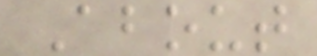About
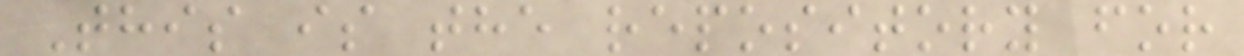This is the repository for
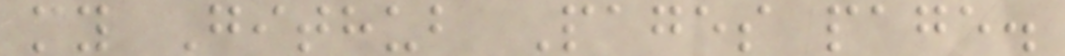my Github Pages page.
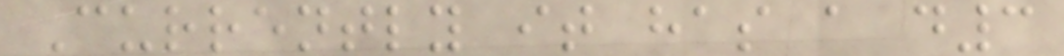Currently it has a d3
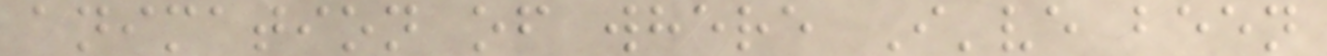animation of where I've been
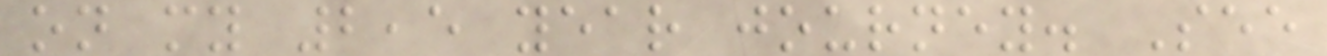on my 2,5 year journey. See
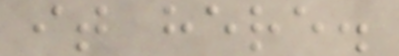it here.
